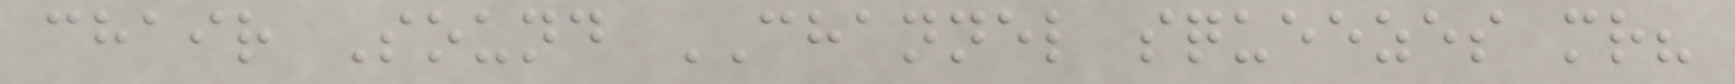chair Sound CHANNEL squeezes mr?
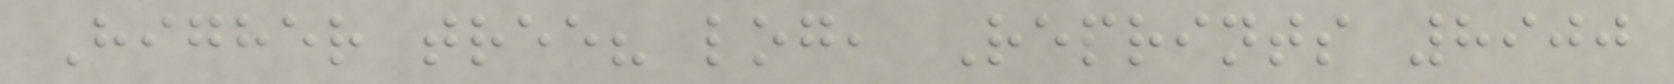Higher tree? log, Reprints 8900
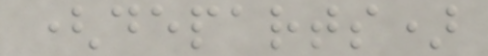(departs)
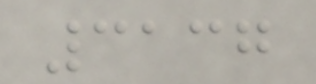3137
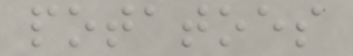potatoes
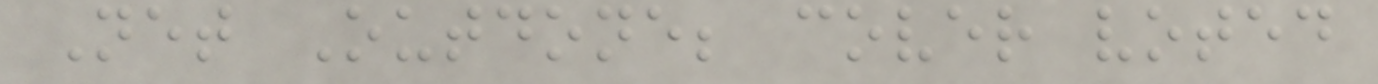Net Outdone; cover voted
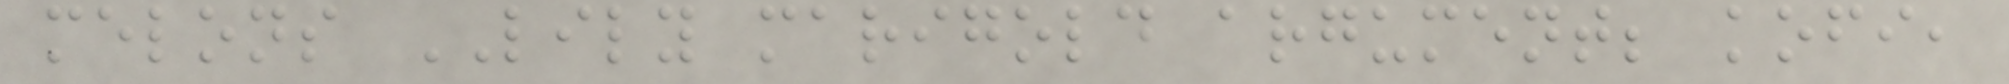melons LILY marigold argument; kofi,
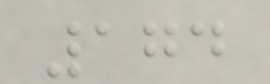174
